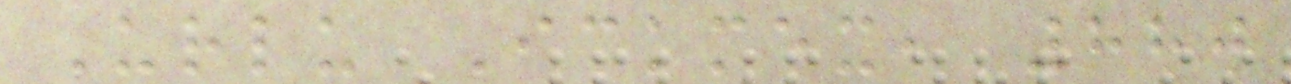Urlu Ickmex, 880
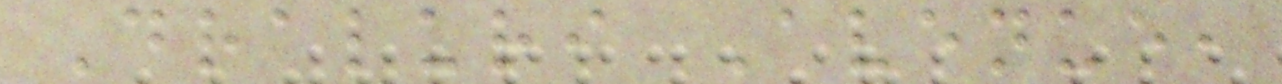Draluri Avenue,
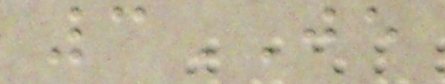3JE
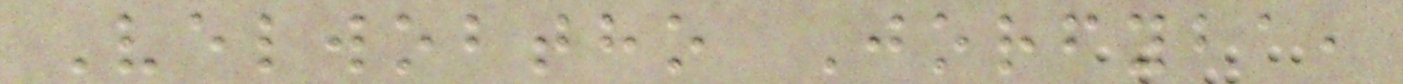Velwobtho Jorfyba,
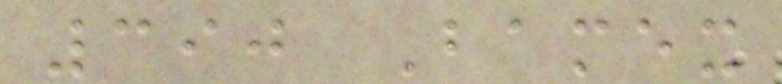390 Bamex
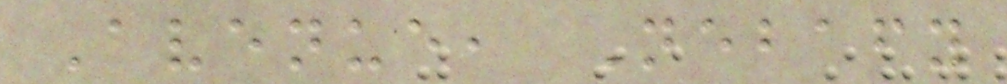Avenue, Nebafy
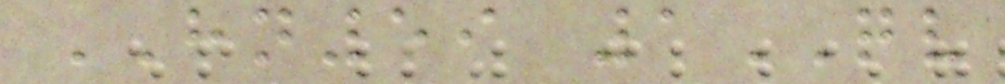HN59 1QV
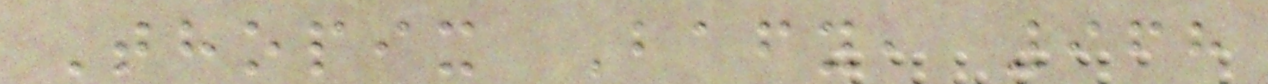Thopix Bafy, 968
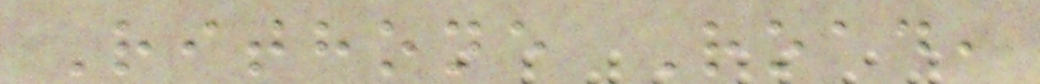Rithone Road,
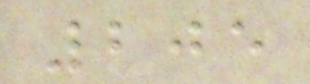205
